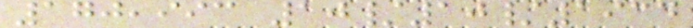170,993 10/10/1934
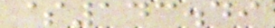$143.49
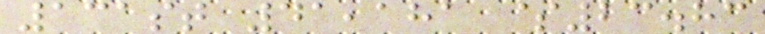131st 41,181 $23.83
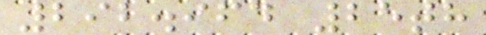292.964 25th
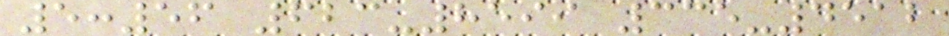5:56 623-8599 335-4512
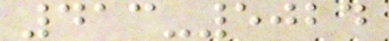413-5024
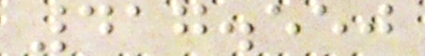417.550
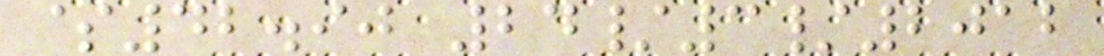$42.90 24/3/2012
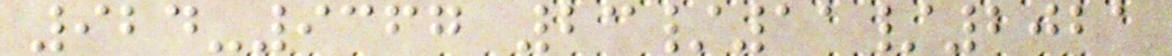924-9367 23/11/2021
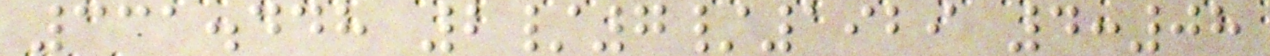331.448 2/7/1929 4:08
